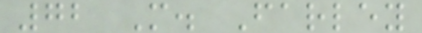72 M. Farley
